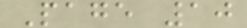Page 10
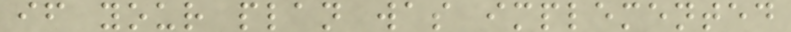if your plan was implemented
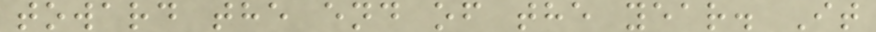toward the end of the year. It
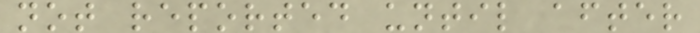not reported until after
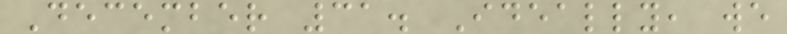December 31. Ideally, we
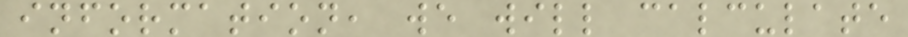information, we will calculate
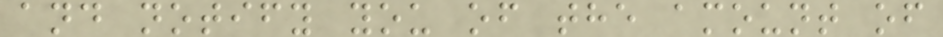and notify you of the amount of
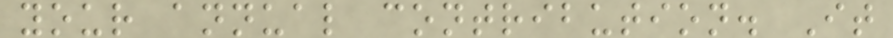your annual contribution. It
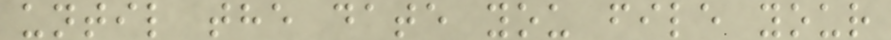until the date you file your
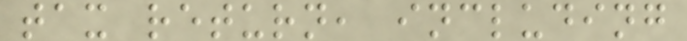tax return, including
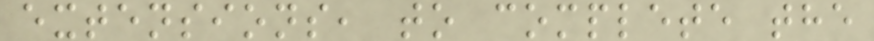extensions, to complete the
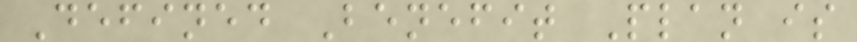Defined Benefit Plan is
